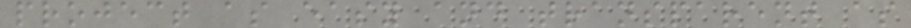project as easy and transparent as
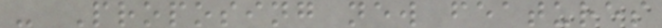- Proposing new features
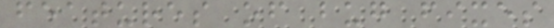features of bug fixes
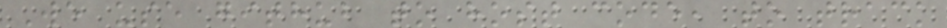We use github to host code, to track
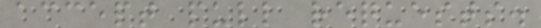accept pull requests.
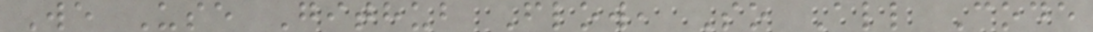We Use Github Flow, So All Code
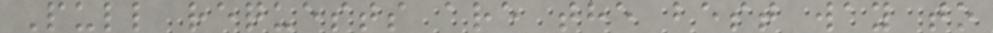Pull requests are the best way to
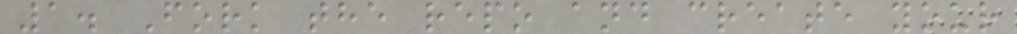1. Fork the repo and create your
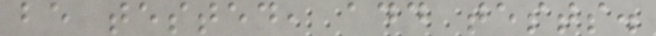be tested, add tests.
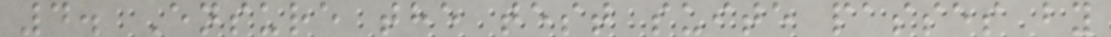4. Ensure the test suite passes by
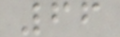66
